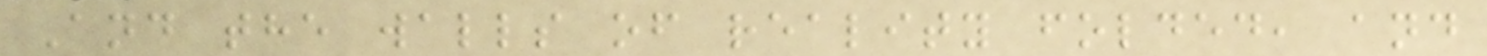And the walls of reality folded, and
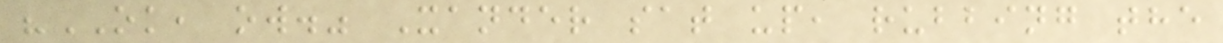"OK, ow." Xander sat up, rubbing the
